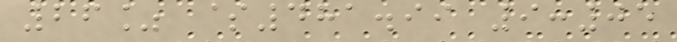26% $481.99 9:05
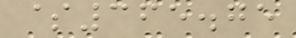$365.75
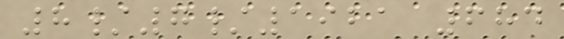8/7/1921 684
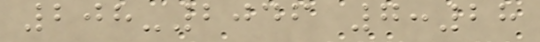208-2046 7:28
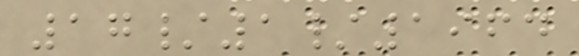17/1/1964
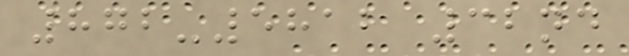872-5812 32nd
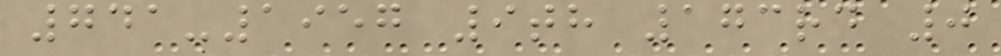741-1957 9th 173rd 0
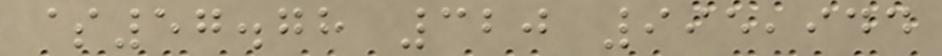$57.78 320 995,944
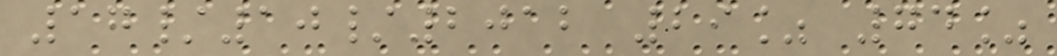17/10/2012 29% 74%
